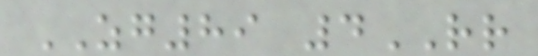ZG89 4RR
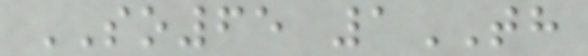SO65 1TH
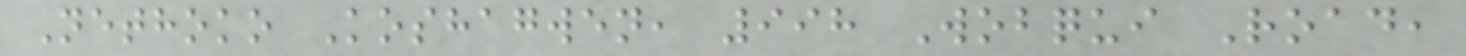Nethoko Koshagwen, 998 Wobqui Road,
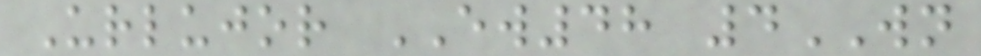Urlujor EW48 4WN
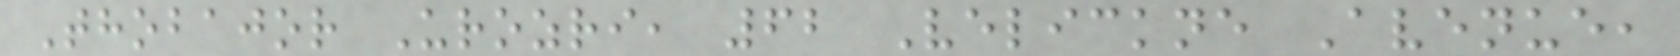Thobajor Urozri, 62 Velickne Avenue,
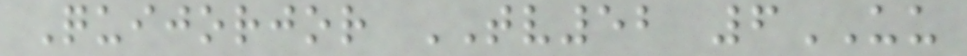Quijorjor TV52 6UU
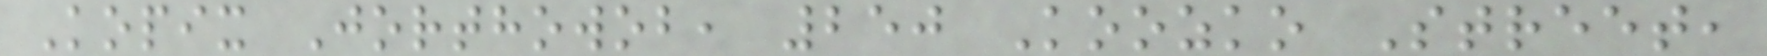Kopix Jorthowob, 250 Koozko Street,
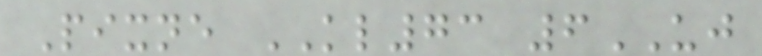Pixne KL73 6UJ
